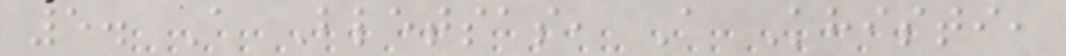5. A Bletsas, A Khisti,
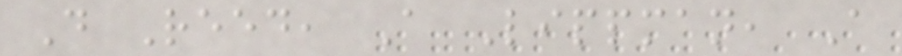D Reed, A Lippman, A
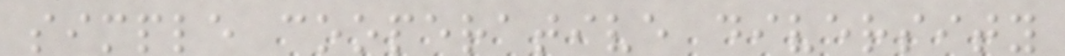simple cooperative diversity
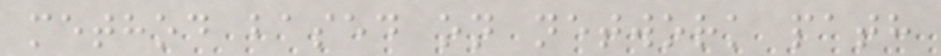method based on network path
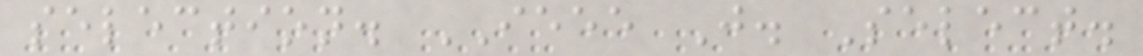selection. IEEE J. Select.
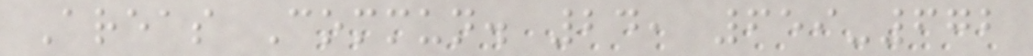Areas Commun. 24, 659-672
